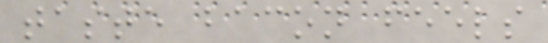taste bacon feels
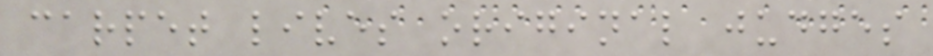carpet lives original judges
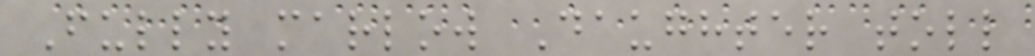Fully marlow Daughter toll
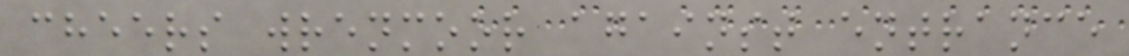cheers wrenmoor against entrance
